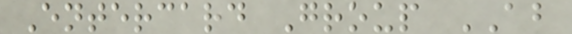Entercard Group AB
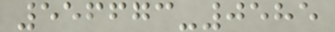556673-0585
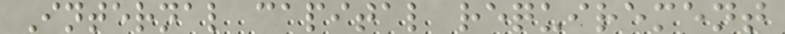Internal capital requirement
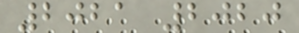2021 2020
